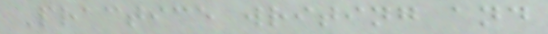Practice writing and
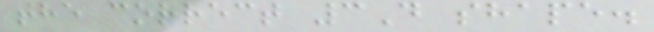the correct 3D shape.
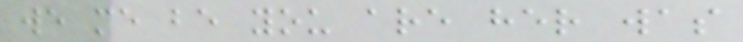we me be you are her was
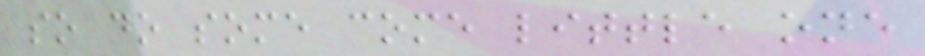so do some come little one
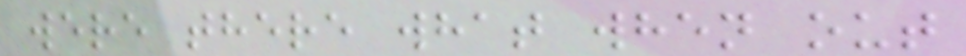were there what when out
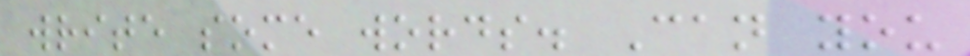write some words. Can you
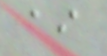ai
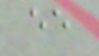ee
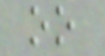oo
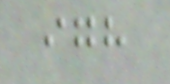igh
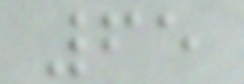65
